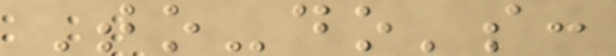To-do's:
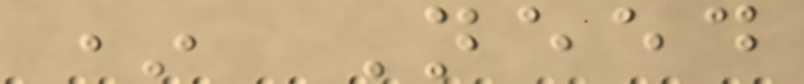* Need
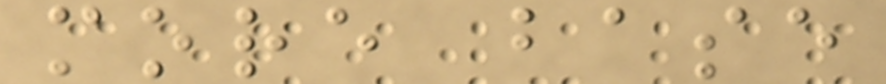more base
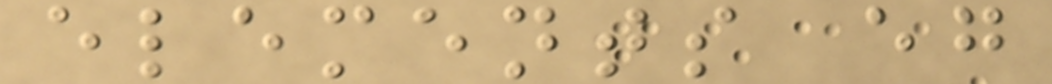elements eg
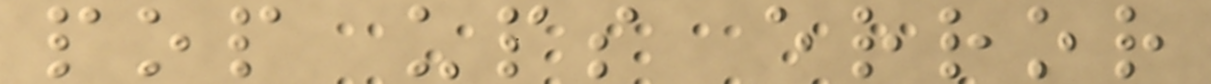pop ups error
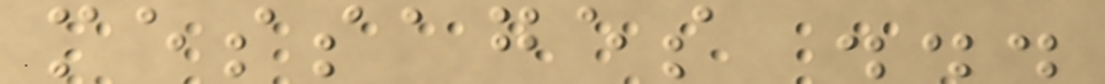messages ...
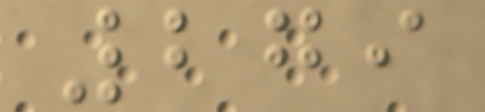279
